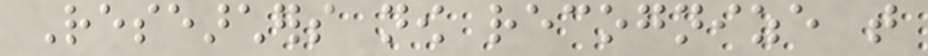Researchers now recognize that
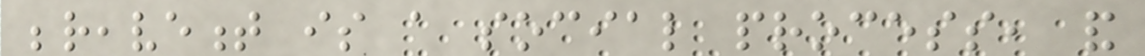bereavement is a social process, and
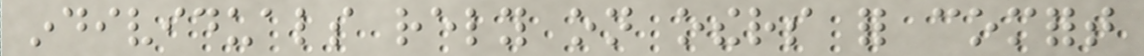individuals rely on others for comfort
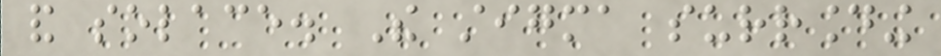and solace. The stigma surrounding
